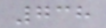738
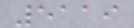5119
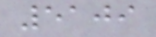5109
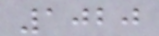1020
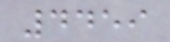4459
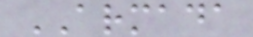ARMADA
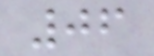06
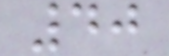40
